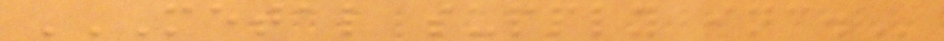METAL SUPPLY INC.
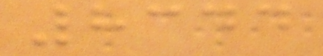8344
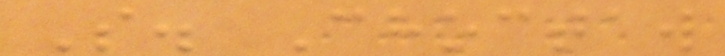S. Choctaw
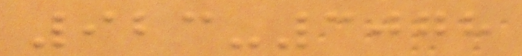923-3078
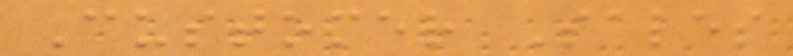Customer Sales
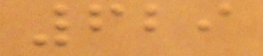629
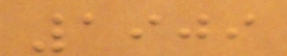1909
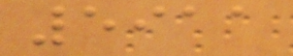5911
